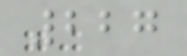227
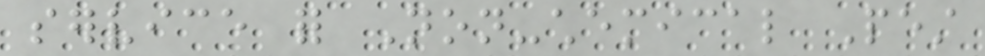service for Non-chemical Pest
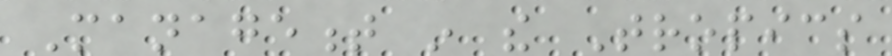Management in the Tropics
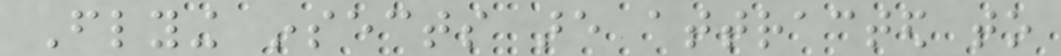Flying insects are attracted to
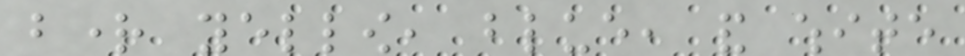bright yellow, blue, and white
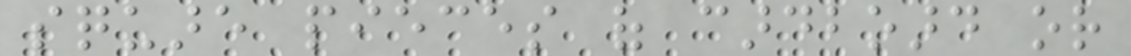square pieces of cardboard or
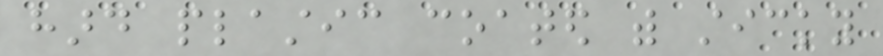hard plastic coated with sticky
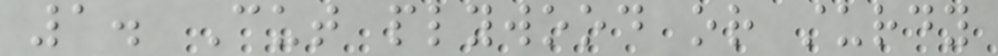1. Cut plywood or sturdy
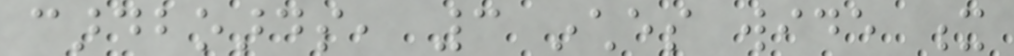cardboards, 3 inches wide x
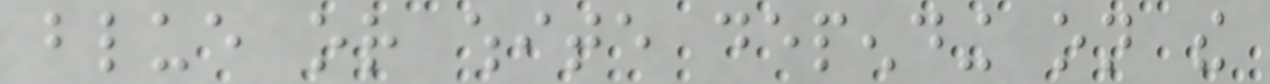blue or white depending on the
